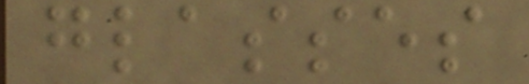glasses
